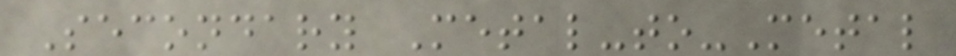Secondary Metal-to-Metal
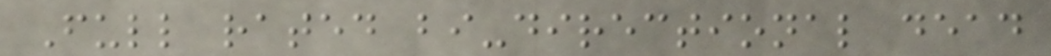Full rated bi-directional dead
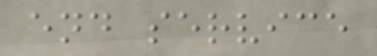end service
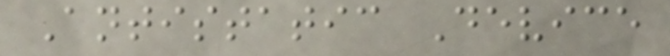Antistatic Device
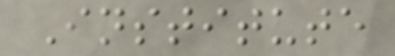Institute
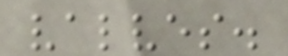valves.
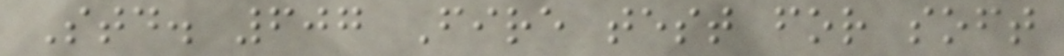Std. 607 Fire test for soft
